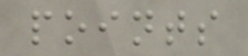points
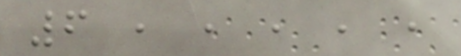6 , , , , ,
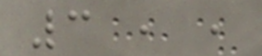3 , ,
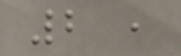2 ,
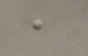,
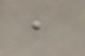,
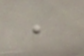,
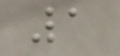1
